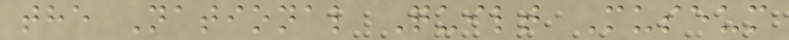the National Quilt Museum
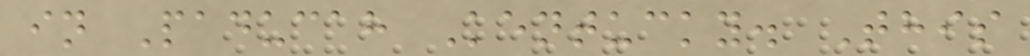in Paducah Kentucky. This
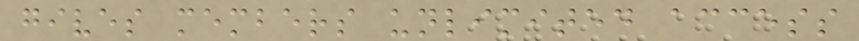gives members unlimited access
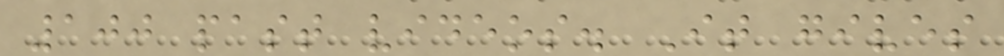100 past videos. It gives
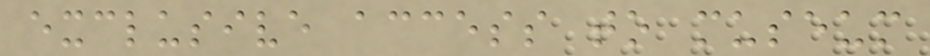exclusive access to museum
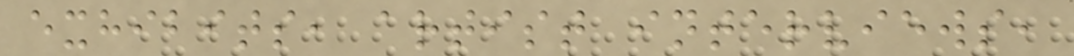exhibits, artist interviews,
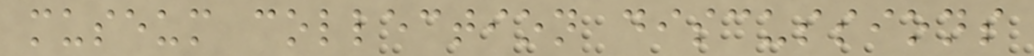museum collection discussions
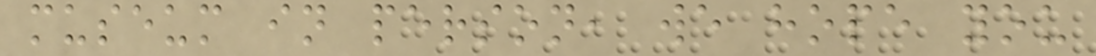museum in person, we hope you
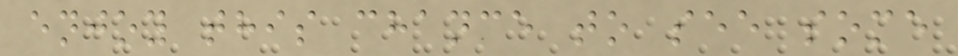enjoy this chance to see some
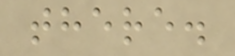there.
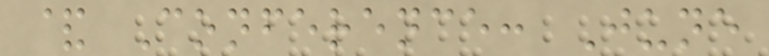& Conference: June
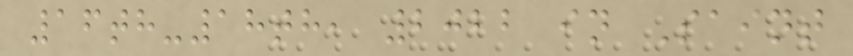16th-18th, 2022 in Saint
